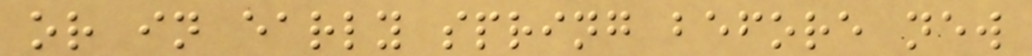or in early spring before new
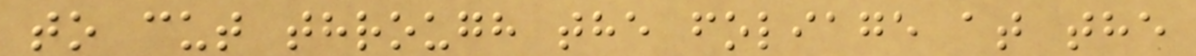to cut through the foliage at the
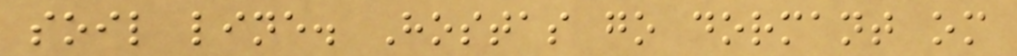soil line. Hostas go dormant om
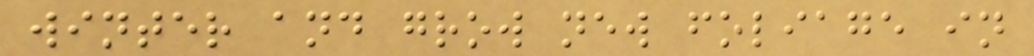winter and grow new foliage in
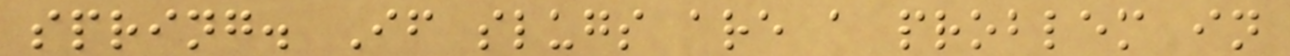spring. If slugs are a problem in
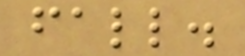fall.
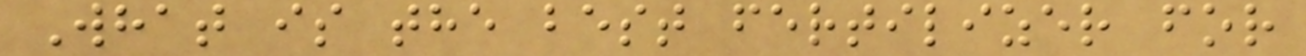What is the best fertilizer for
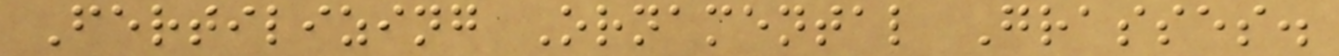Fertilizing Ornamental Grasses.
